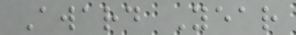Award Year
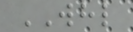WHL
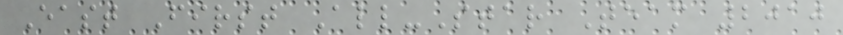East First All-Star Team 2010
